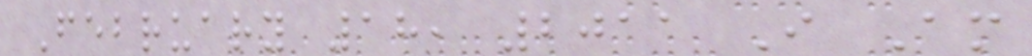February 18, 2011 I Am
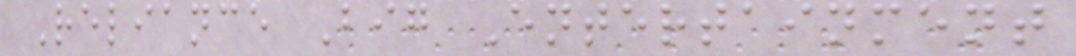Reliance Big Entertainment
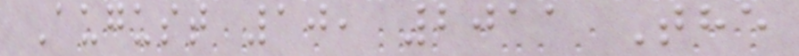August 10, 2011 The
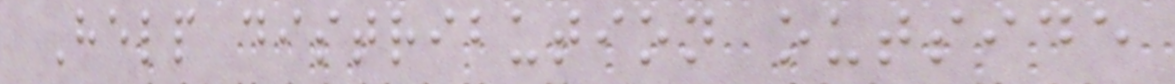Help distribution outside
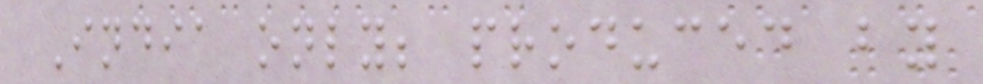India only; produced by
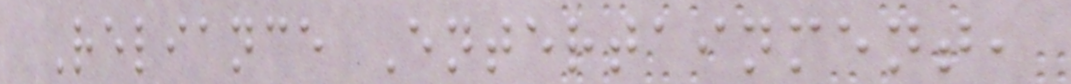Reliance Entertainment,
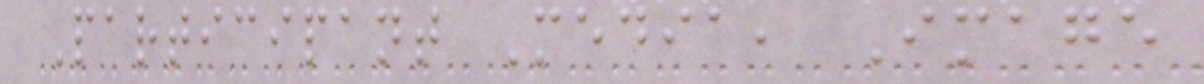Participant Media, Image
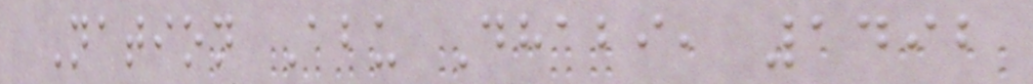Nation Abu Dhabi, 1492
